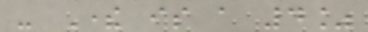- There is a 4%
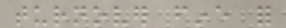turnover fine for
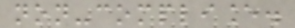non-compliance.
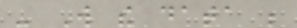- Will the data be
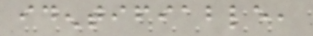identifiable,
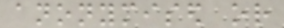anonymised or
